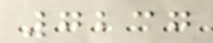7237
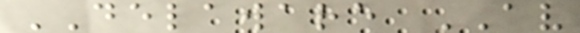DELAWARE AV
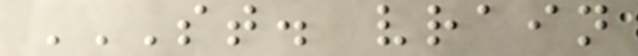ST. VRAIN
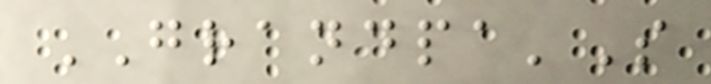GRANDPA'S
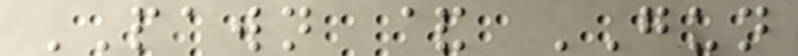PAWN & GUN
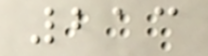213
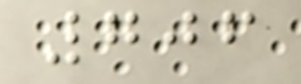706
